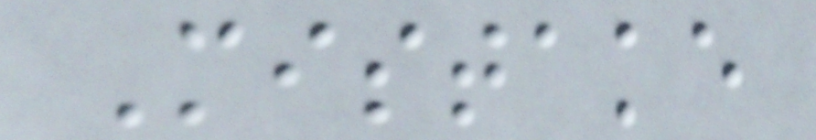Mistake
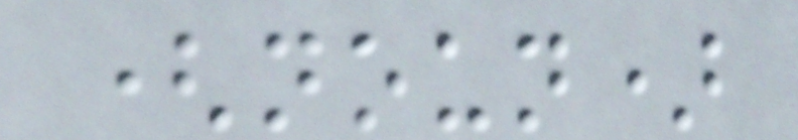(noun)
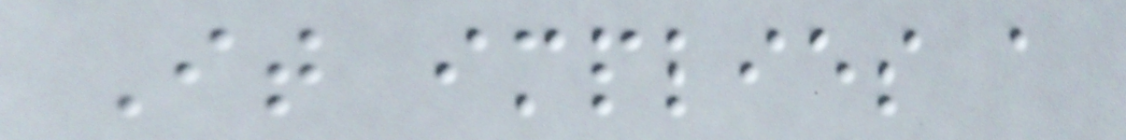It implies a
